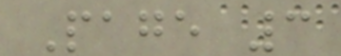Page 3
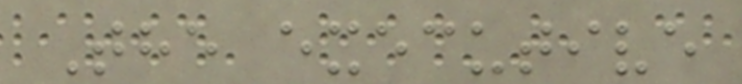The executive
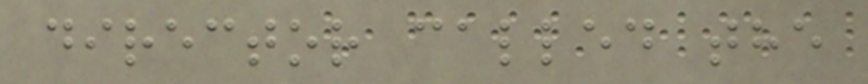director called the
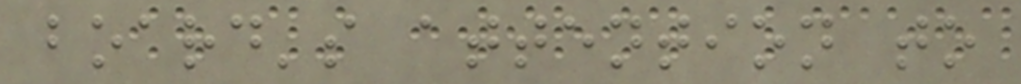board's attention to
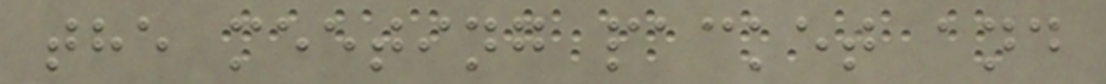the meeting packet and
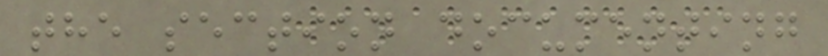the section documenting
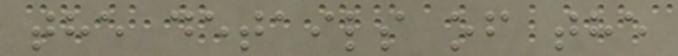the details of the
